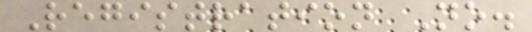Registration No.
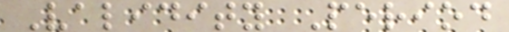Validity Period
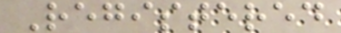Registered
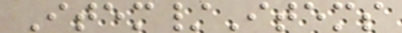Item/Items
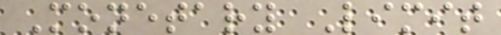Monetary Limit
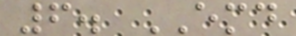6. EMD
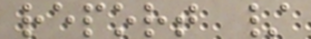report /
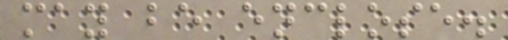may be enclose.
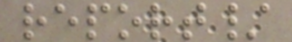report/
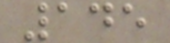145
